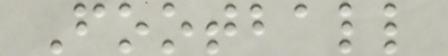Football
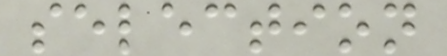selection
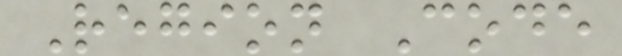Region Code
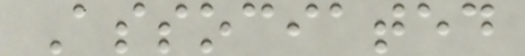Associated
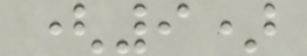(9)
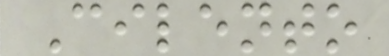Cilento
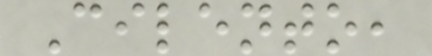Cilento,
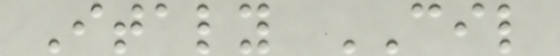Italy CIL
